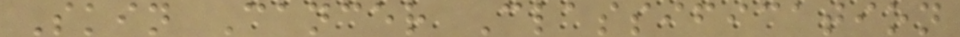Skin Cancer Classification
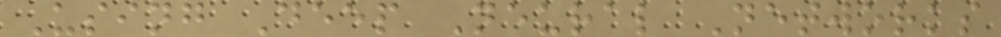Using Deep Neural Networks
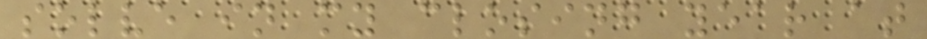solve in my closing year at
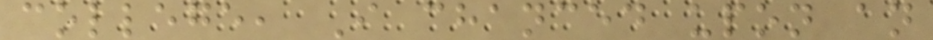college, I chanced upon an
